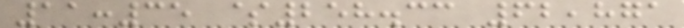11:35 $258.33 62,871
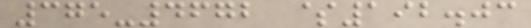375-4672 $192.03
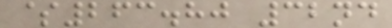$263.80 32nd
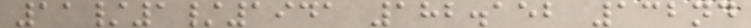11/1/1941 182.152 132nd
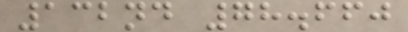132nd 78.660
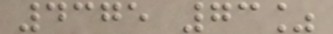4375 73%
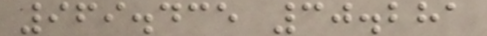969.435 30.281
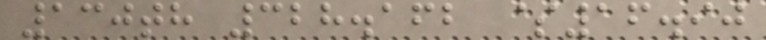130th 328.162 $16.90
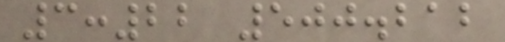3:22 500.212
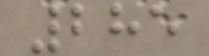285
